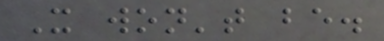It won't be.
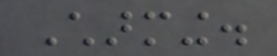Charming.
